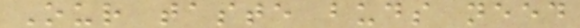Our taste buds need
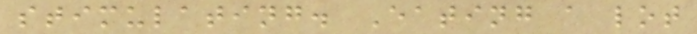stimulating. Eating a lot
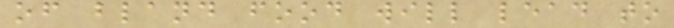of bland food will lead to
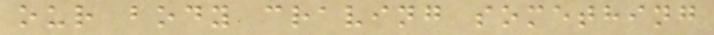our body craving something
